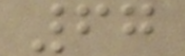67
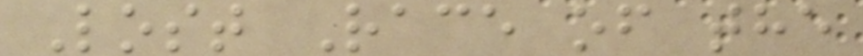Lost Race of the
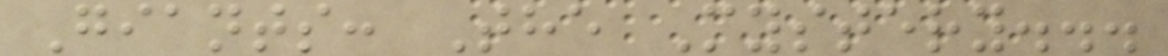Giants: The Mystery...
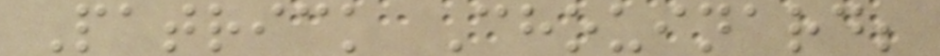Patrick Chouinard;
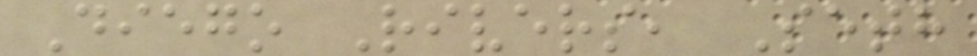Diego Rivers, Seth
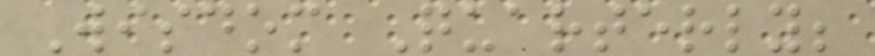Wisdom Quarterly;
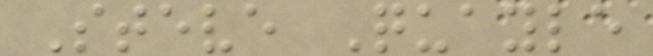Steve Quayle
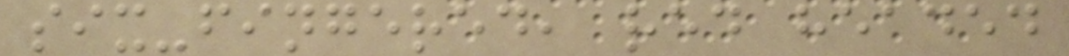six-fingered, red headed
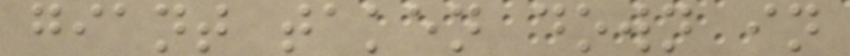giant taken down in
